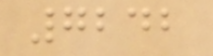7242
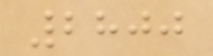2800
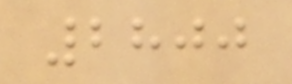2800
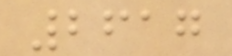2617
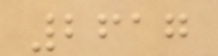2617
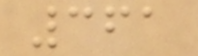361
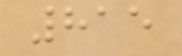815
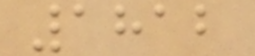1812
